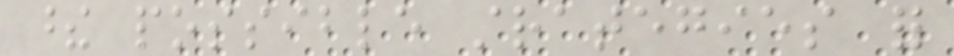these possible strategies for
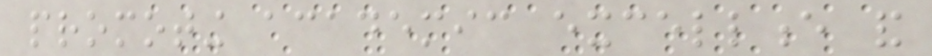promoting academic excellence and
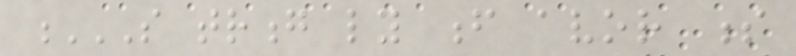S TRONG LY F AVOR S
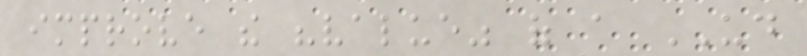improve the "value" of a UD
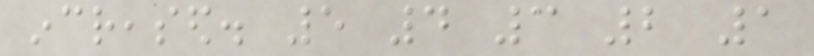increased. 5 4 3 2 1
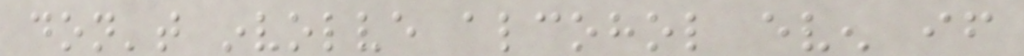don't involve alcohol even if
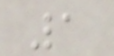1
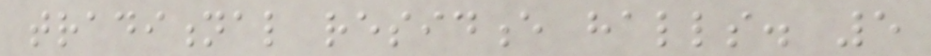traditional residence halls. 5
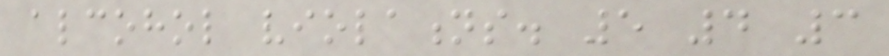alcohol violations. 5 4 3
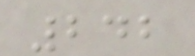242
